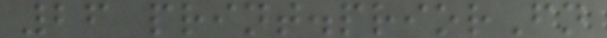26 print.priorFn
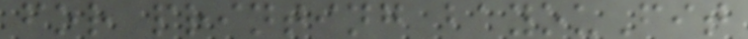for printing bayouFit
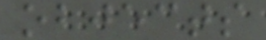objects
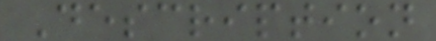Description
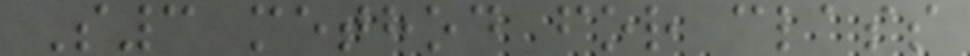S3 method for class
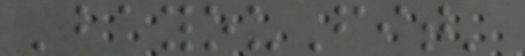'bayouFit'
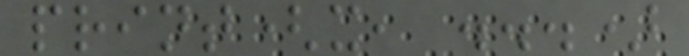print(x, ...)
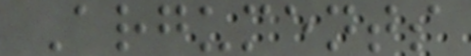Arguments
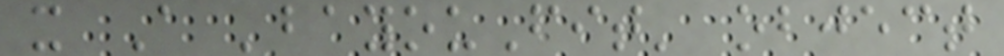x A 'bayouFit' object
